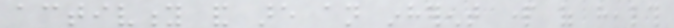activity and are an inherent part of health
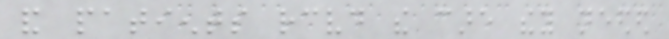and patients received the care they needed
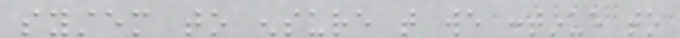system to ensure that we continue to
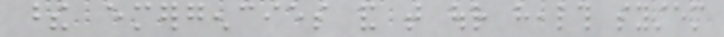these emergencies and that our health system
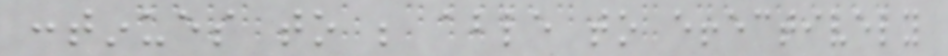continues to be able to effectively
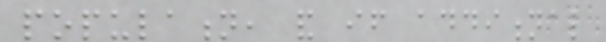population, and if additional
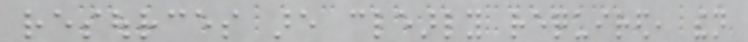resources are clearly required, then
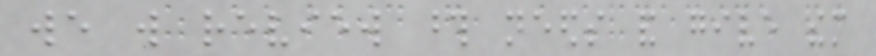we will review those needs and give them
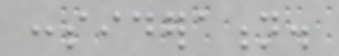consideration.
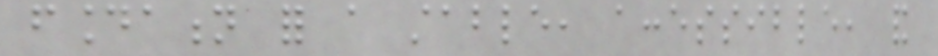foundation for a stable, accessible, and
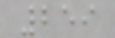259
